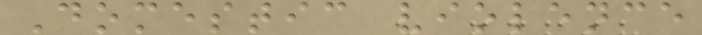Domestic violence
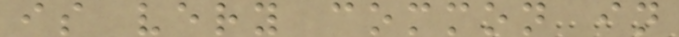is very common in
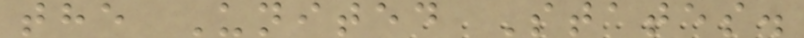the United States.
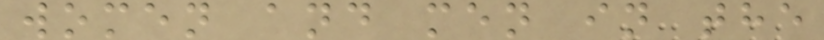women and men in the
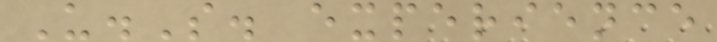U.S. experience
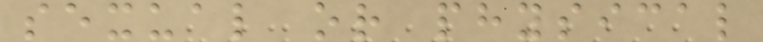sexual or physical
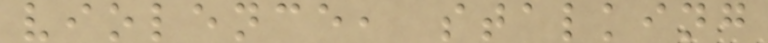violence, stalking
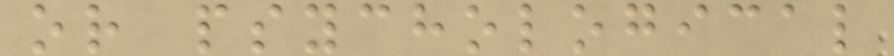or psychological
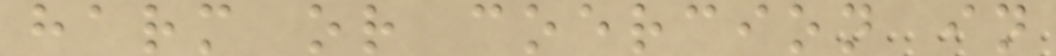harm or coercion in
